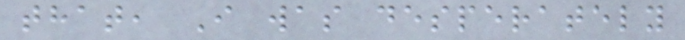that, I was desperately
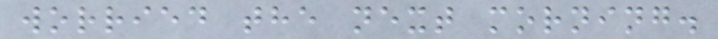worried the next morning.
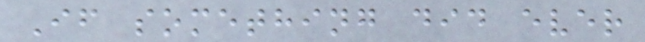If something did ever
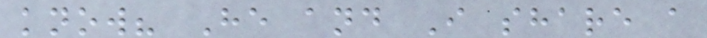know? He and I share a
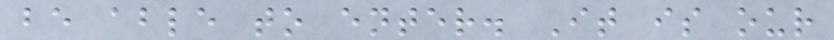be able to enter. It is our
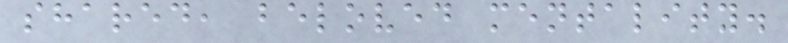shared, beloved mentality.
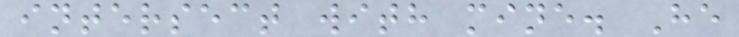intersect with mine. He
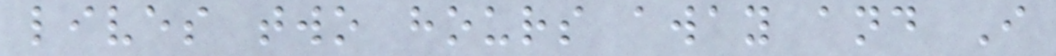lives two hours away and I
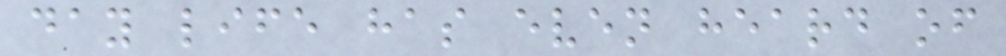day life has even heard of
